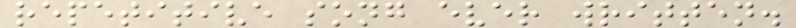repetitive song ever written.
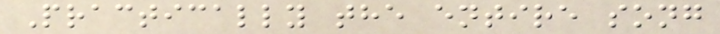Practically the entire song
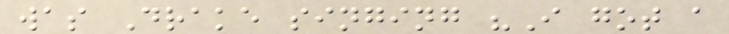was Drake singing "I got a
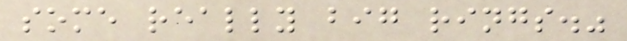some really big rings."
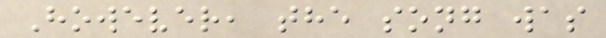However, the song was
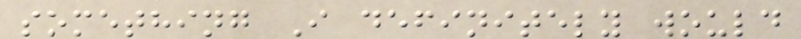something I definitely would
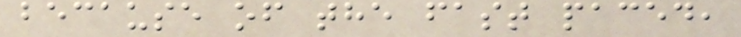because of the fast paced,
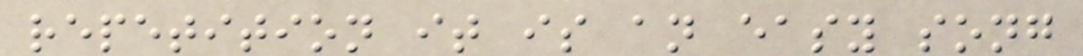repetition it is an easy song
